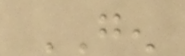GEN
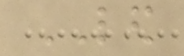LED
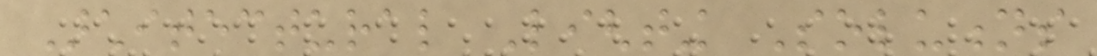Architectural Lighting Solutions
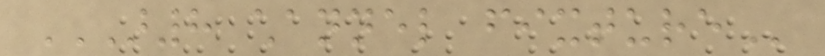AR8 CHANNEL FIXTURE
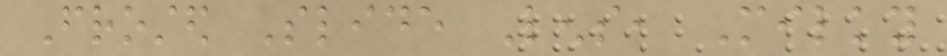Frosted Slide Lens, Milky
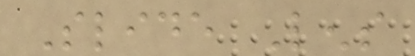Slide Lens
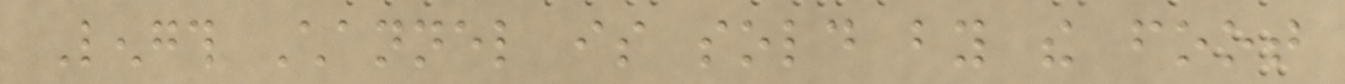Length Channel is sold by the foot
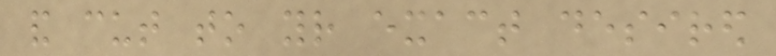and cut to your exact desired
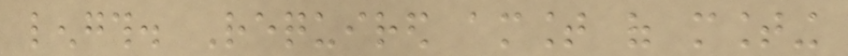length. Required amount of mounting
